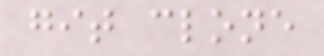git clone
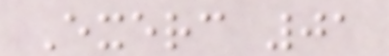Exerc 01
